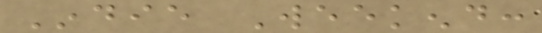Indie Weekend:
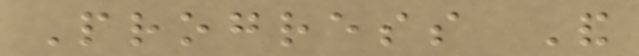Progress And
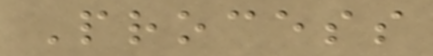Process
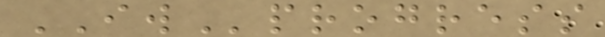IWprogress
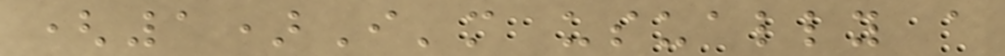(1)I'm usually a
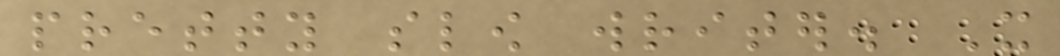pretty slow writer. It
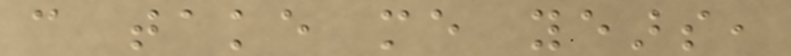can take me years,
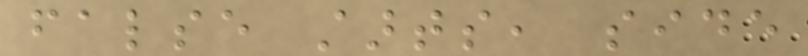false starts, side
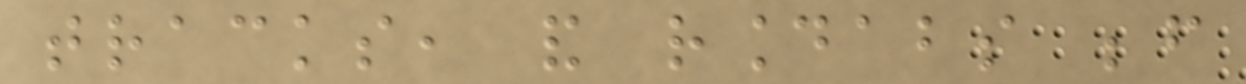tracks, and roundabouts before
